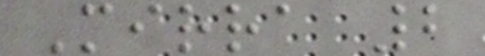Mirra 2
